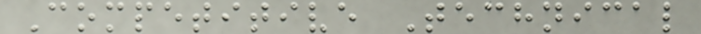Competitive Technical
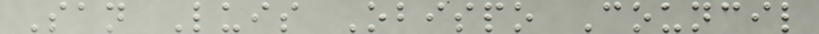San Luis Obispo Council
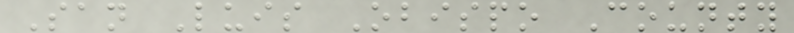San Luis Obispo County
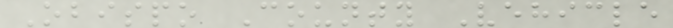Obispo County Vehicle
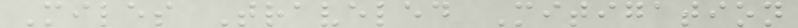Miles Traveled Mitigation
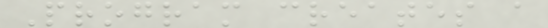Program creates a
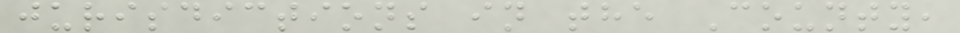jurisdictions in the County,
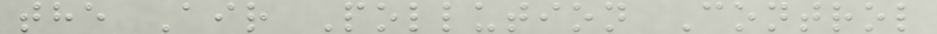the Air Pollution Control
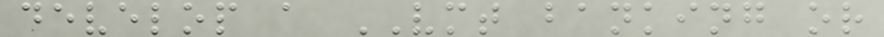develop a VMT banking or
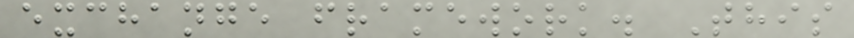exchange framework. This
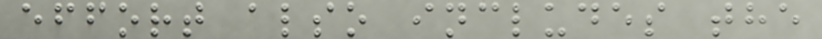effort also includes the
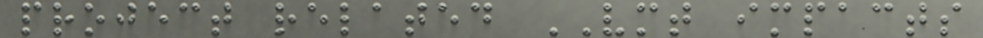project related VMT impacts
